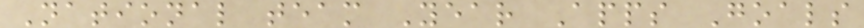National team Year Apps Goals
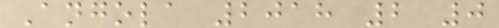Angola 2018 2 0
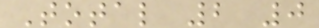Total 2 0
